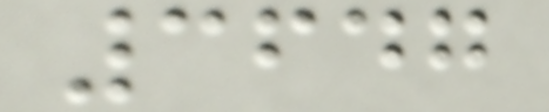3647
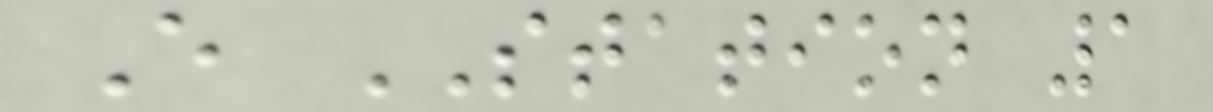E STATION 1
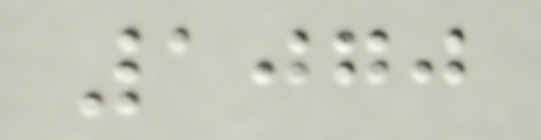1070
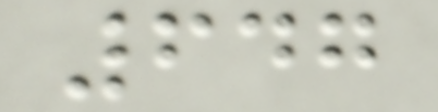647
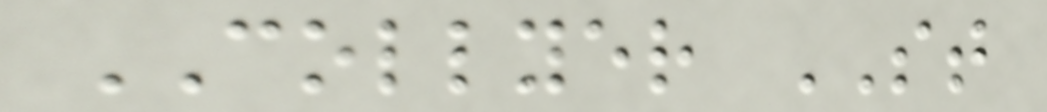COLLYER ST
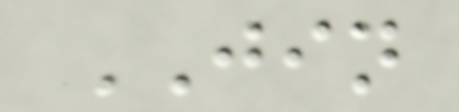JIN
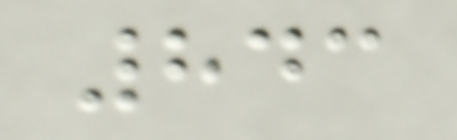843
